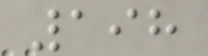198
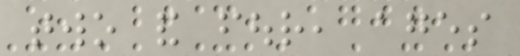two and four, ages
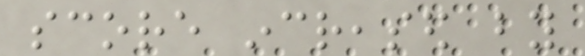score increased by
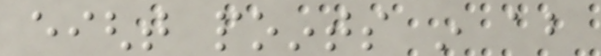eight points in about
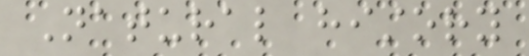Natural history
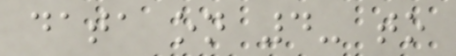data on 4- to
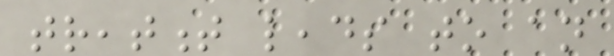treatment leads to an
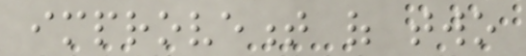improvement of two
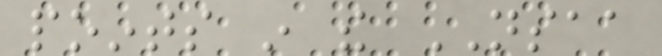points in the NSAA
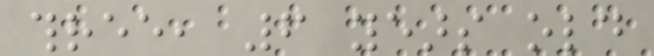three, 6 years old
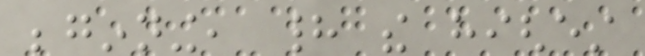beginning, had the highest
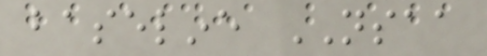baseline NSAA
